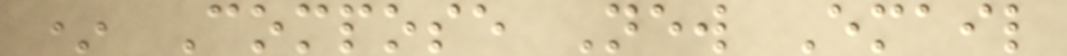* Compose New Email
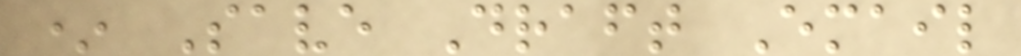* Save Draft Email
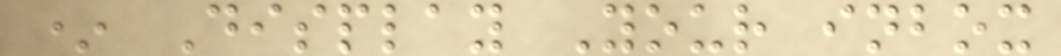* Display Your inbox
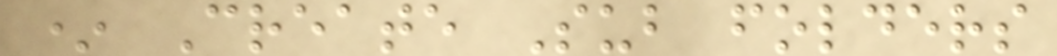* Create Sub folders
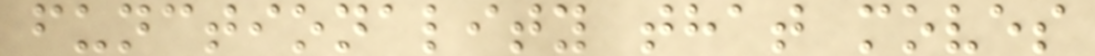functionality that moves
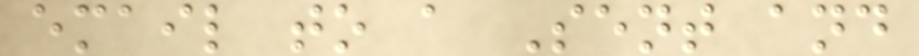email to a Sent and
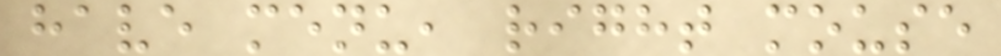have menu, right mouse
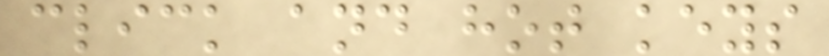click and hot keys
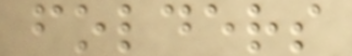folders
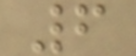6
